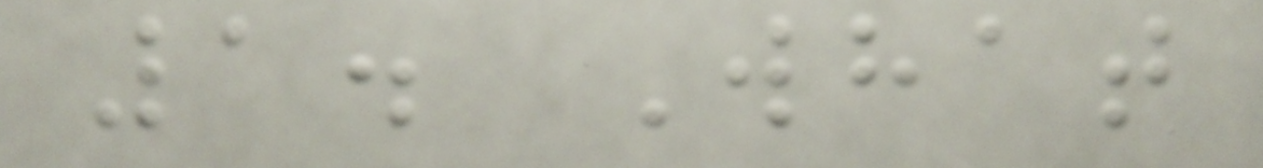1. What
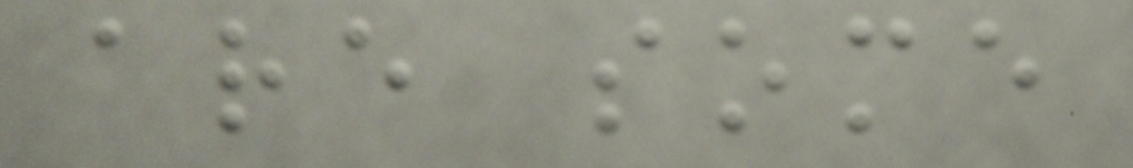are some
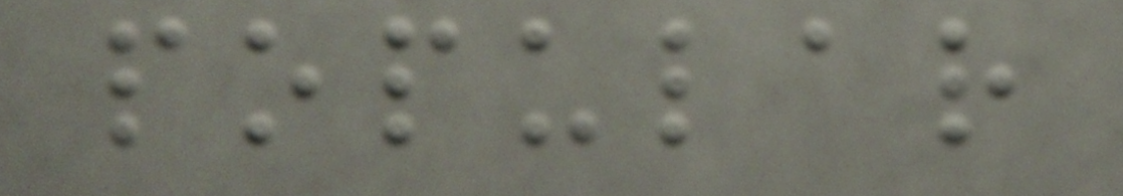popular
